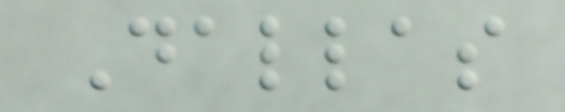Dallas
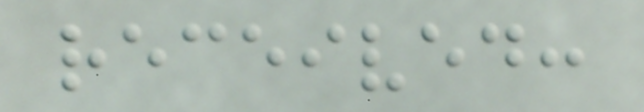received:
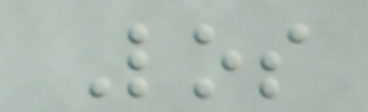Los
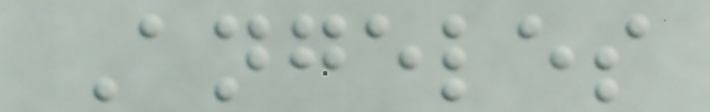Angeles
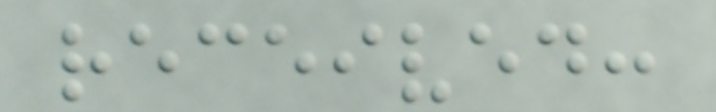received:
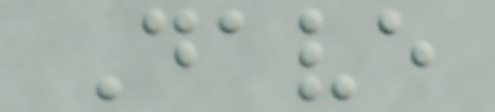Dave
